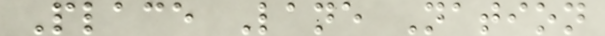Place Lane Nation
